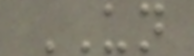UN
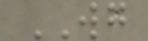WG
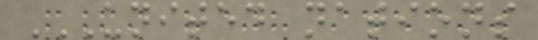UNITED NATIONS
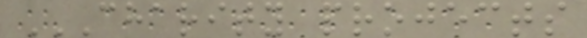CHARITY PROJECTS
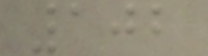102
